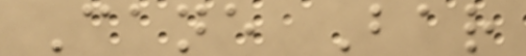Cane Bar
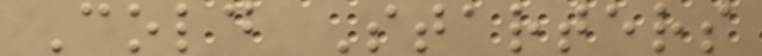Cold Starters
